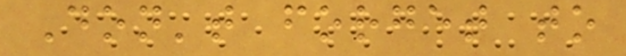Don't forget to
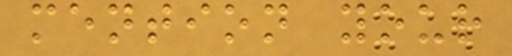mention your
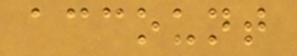account
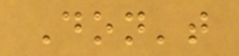Don't
